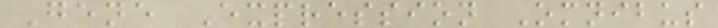Gene Expression Omnibus
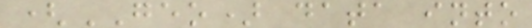(GEO) data into
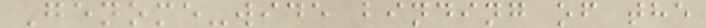Genome-wide binding of the
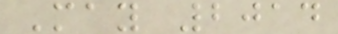May 2014
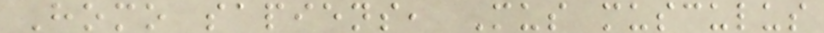Homo sapiens, Mus musculus
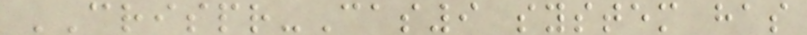CRISPR-Cas9 system has
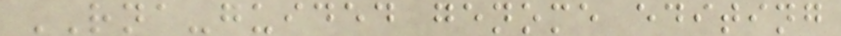RNA-guided genome editing
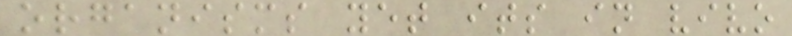organisms yet its in vivo
